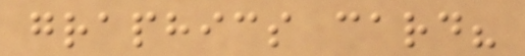graphics card?
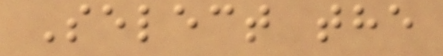Select the
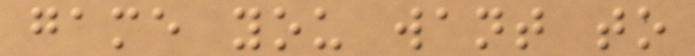game you want to
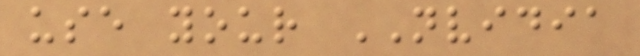use your NVIDIA
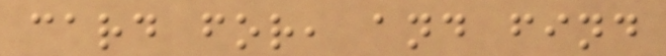card for, and find
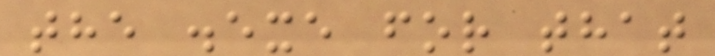the .exe for that
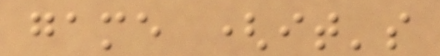game (it's
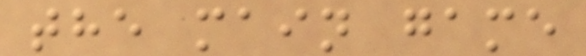the main game
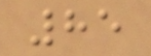85
